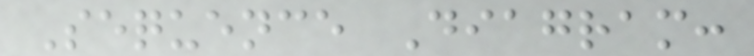Sequence Diagram:
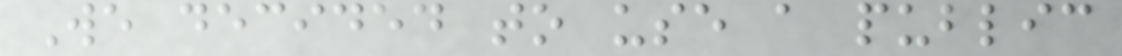We decided to use a public
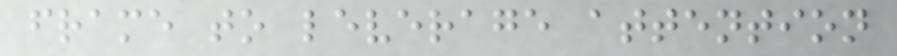frame to leverage attention
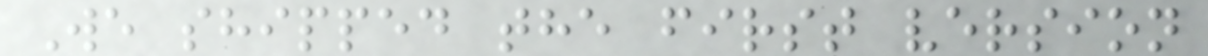We shipped the first version
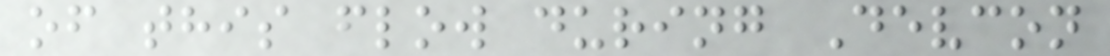of this flow during Devcon
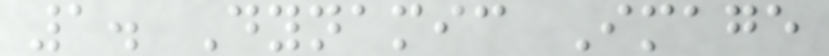1. Dynamic Image
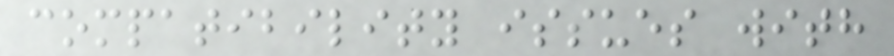compatibility issues with
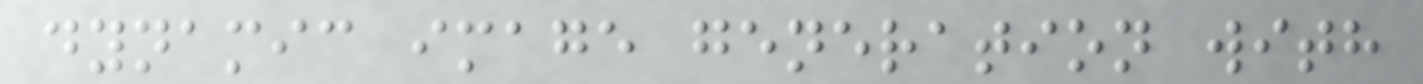dynamic image generation with
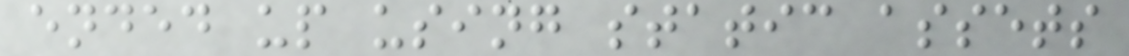ended up using static assets
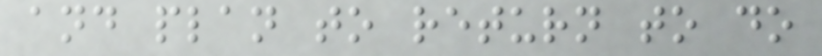and plan to return to do
